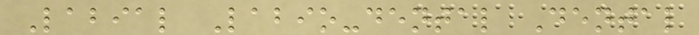Labial Labio-dental Dental
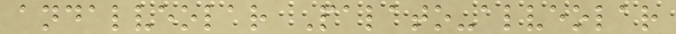andalveolar Palato-alveolar
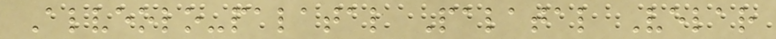Alveolo-palatal Palatal Velar
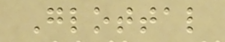Glottal
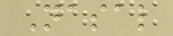Nasal
